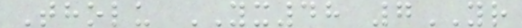Tholu YX48 7YR
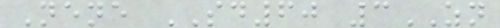Nene SD60 3ZN
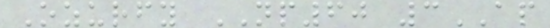Ozurfy NP60 3AP
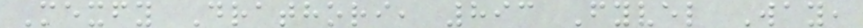Mexfy Drathori, 893 Fyvel Way,
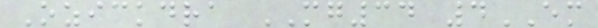Ozickdra MG34 4EM
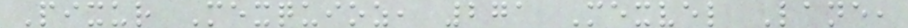Pixur Mexquioz, 271 Mexvel Lane,
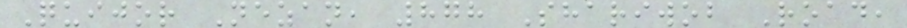Quijor Nezan, 878 Shariwob Road,
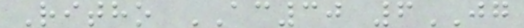Ritho AC30 6JG
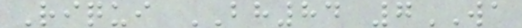Riqui BH84 7WA
